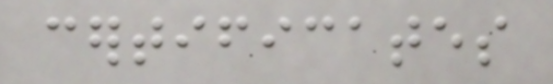certificates
